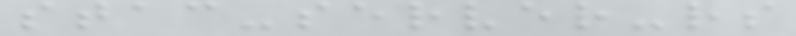stac-server-rs
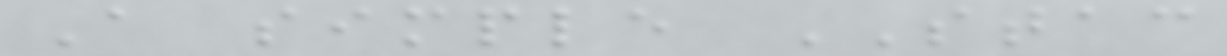A simple STAC
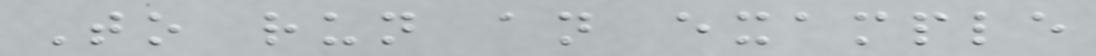To run an example
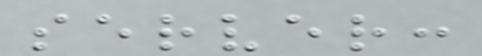server:
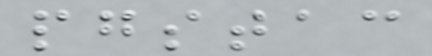pgstac
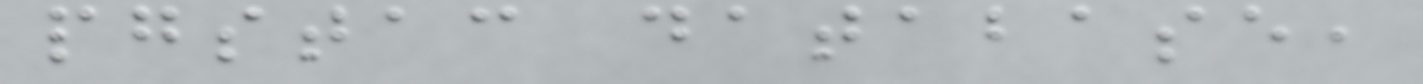pgstac database,
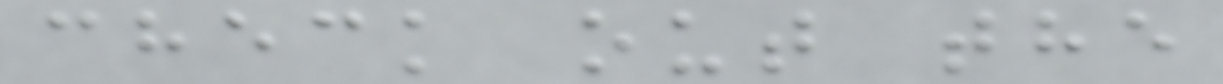check out the
